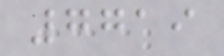7719
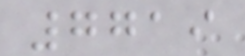7719
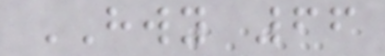HWY 66
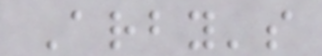Arby's
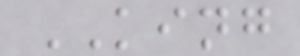KING
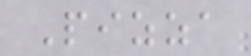Pizza
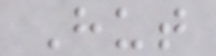Hut
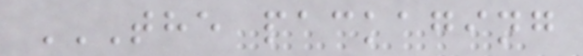THE PACKAGING
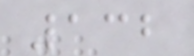132
